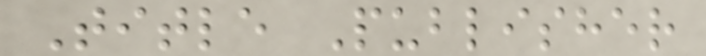Title Publisher
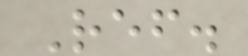Ref.
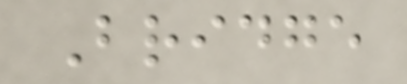Bridge
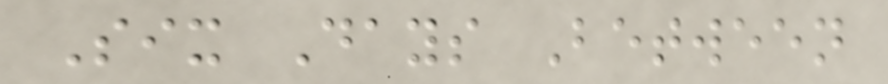Six Days Between
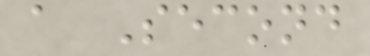a Second
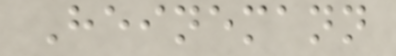Heinemann
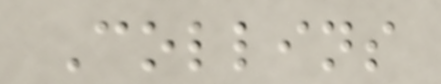Collins
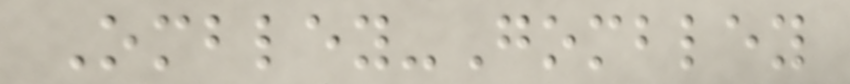Ombley-Gombley
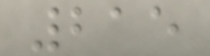215
